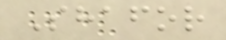Shafor
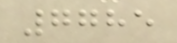7785
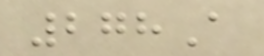278A
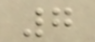7
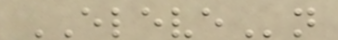ELEVEn
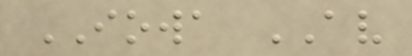IOWA AV
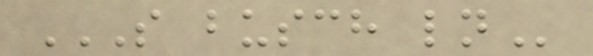S BUSCH LN
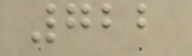722
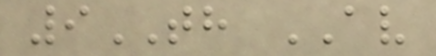9TH AV
